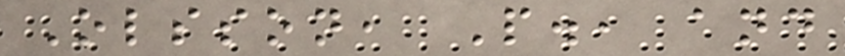Olsson, P., and
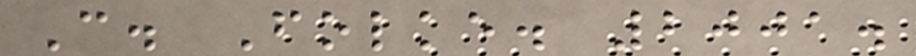C. Folke. 2001.
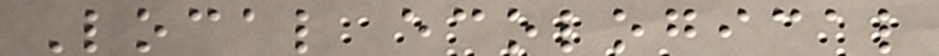Local ecological
